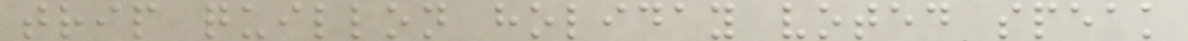trip quillon holiday voted speak
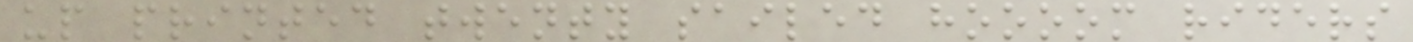up printed twenty sailed hoooom riders
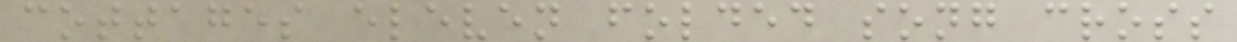cottages eleven folded song cross
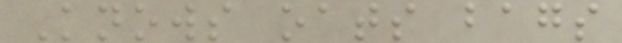Knows oats bags
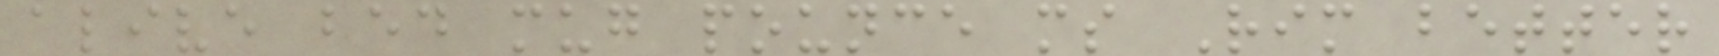alive bed mug pounce ms Rim better
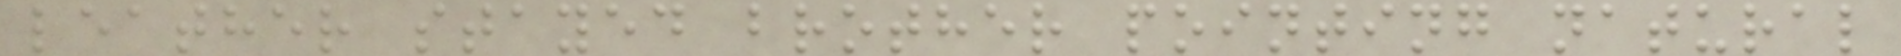leather stayed brother pointing natural
